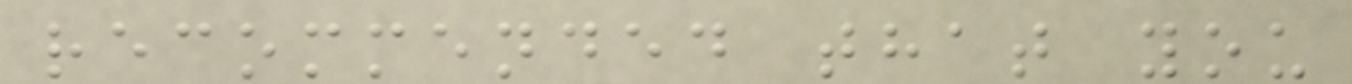recommended that you
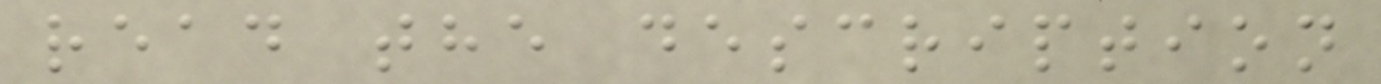read the description
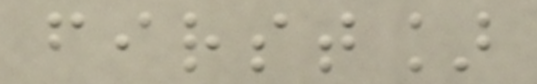first]
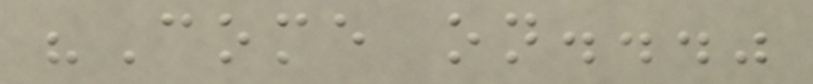"Come on..."
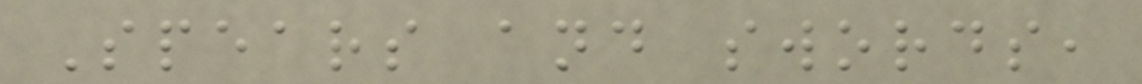Spears and swords,
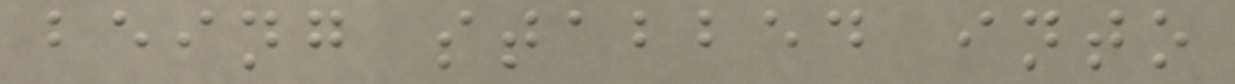being stabbed into
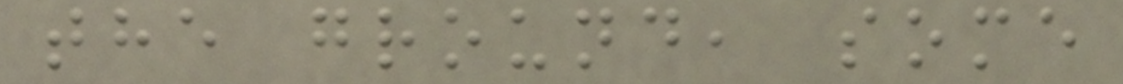the ground, some
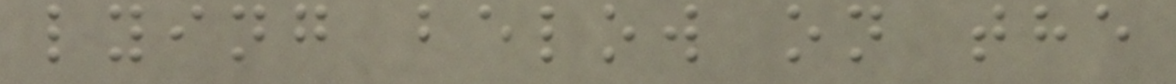lying below on the
